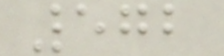572
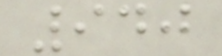940
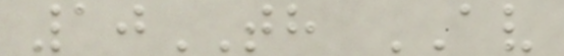10TH AV
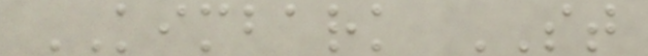KIMBARK ST
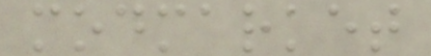modmarket
